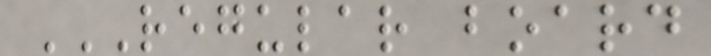REGULAR BOARD
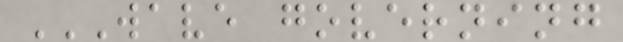WAVE GOVERNING
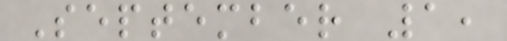September 1,
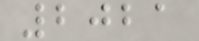2021
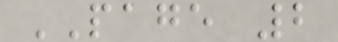PAGE 2
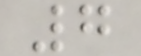7
